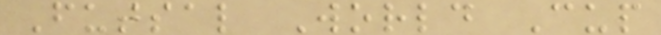Futsal World Cup
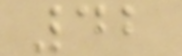42
